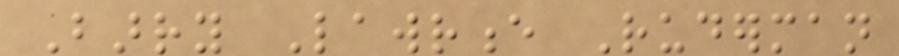Barry Lawrence Ruderman
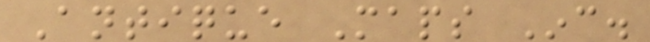Antique Maps Inc.
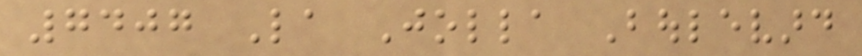7407 La Jolla Boulevard
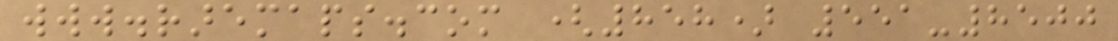www.raremaps.com (858) 551-8500
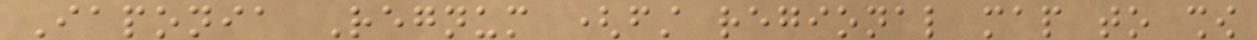Iaponia Regnum (first regional map to show
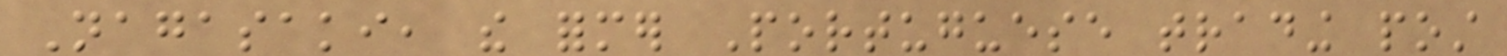Nagasaki, the former Portuguese trading post
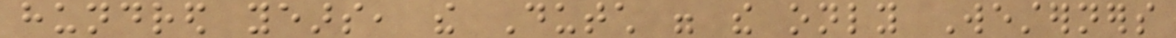hundred years, the Dutch were the only Westerners
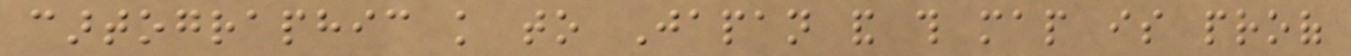cartographic knowledge to Japan and this map is proof
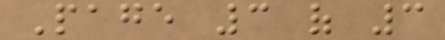Page 3 of 3
